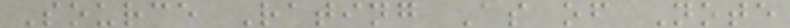Source Rating As of Note
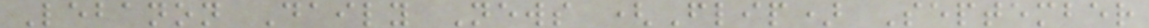Lebanon Daily News (Flip) September
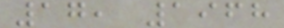17, 1968
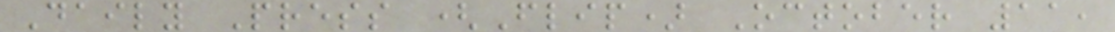Daily Press (Flip) October 11,
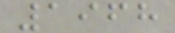1968
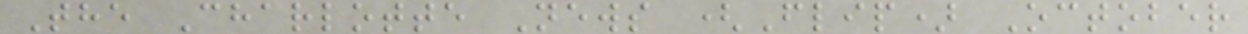The Charlotte News (Flip) October
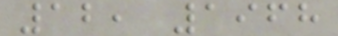12, 1968
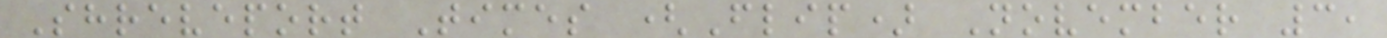Shreveport Times (Flip) November 3,
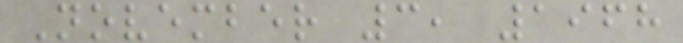November 3, 1968
